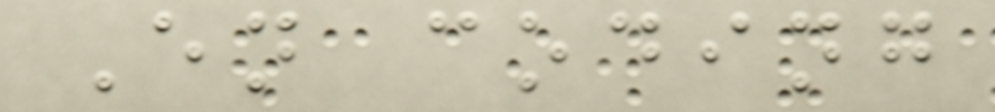En coding
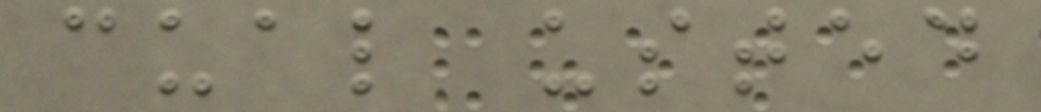cual usted
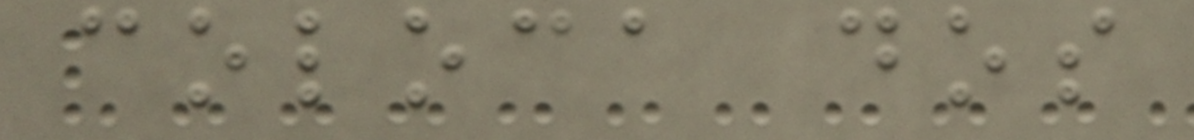coloca dos
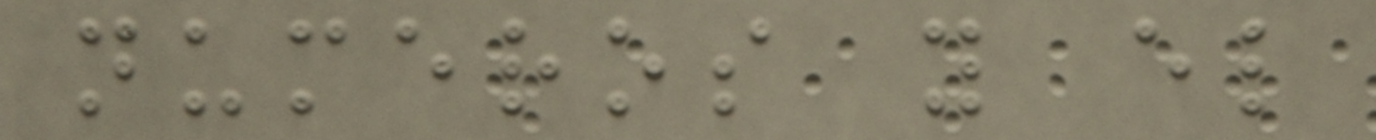numeros y el
